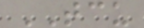TCU
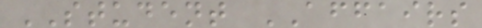STUDENT AFFAIRS
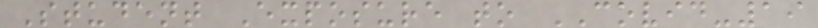Student Exposure to COVID-19
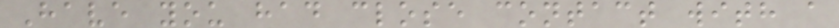Have you had close contact with a
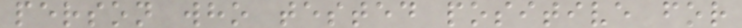person who tested positive for
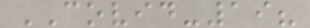COVID-19?
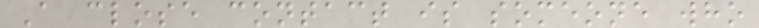A close contact is someone who
